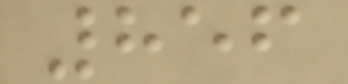856
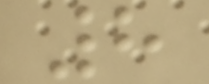8
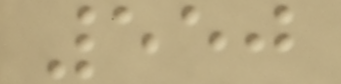550
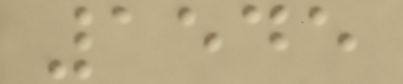1545
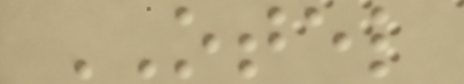OTEL
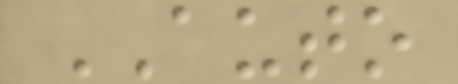AUTO
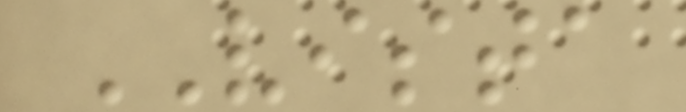VISTA
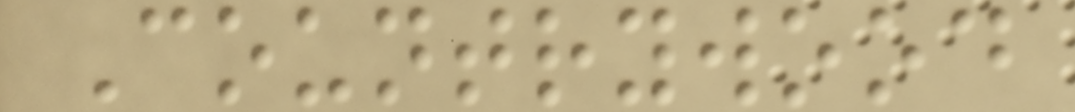Countrywood
